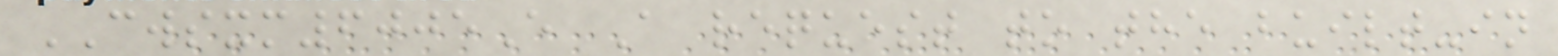CWSXM6005E A request to the built-in
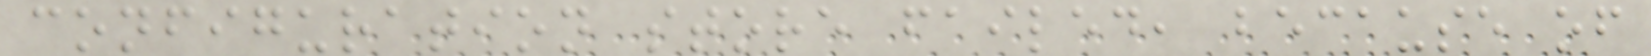configuration store failed, because of
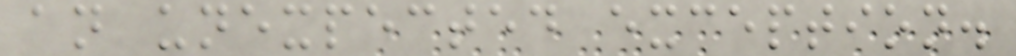an unexpected exception.
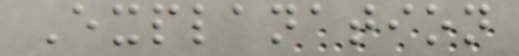Explanation
